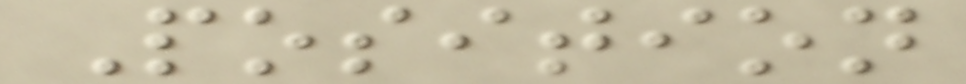Position
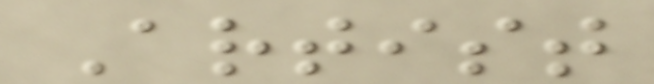Artist
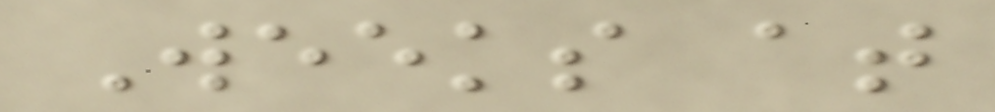Weeks at
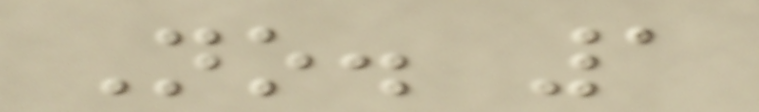No. 1
